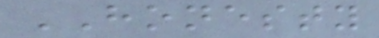HONESTY
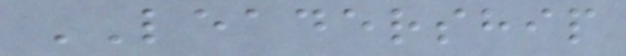LEADERSHIP
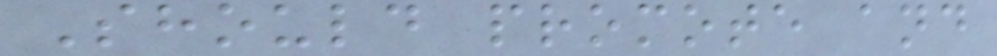Should promote and
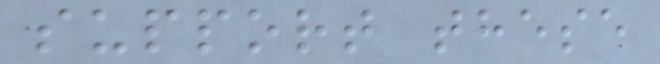support these
